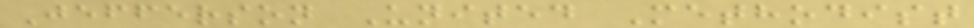Jefferson United Methodist
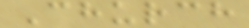Church
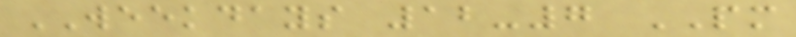WEEKDAYS 12-7 PM
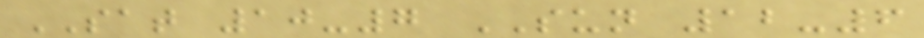SAT 10-7 SUN 12-6
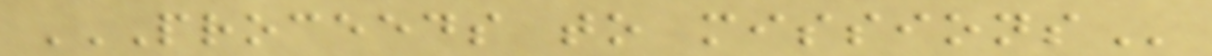PROCEEDS TO MISSIONS
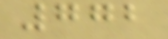772
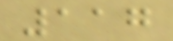117
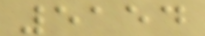5154
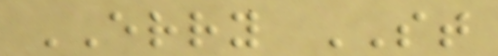ERRY ST
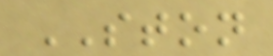STON
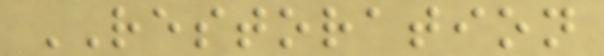RESTORATION
